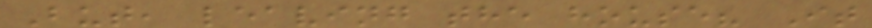But, leaving the house? It
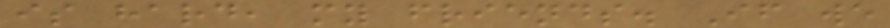is hard, my friends. If we
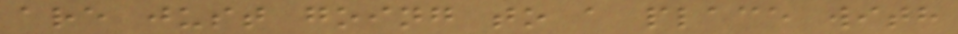are just going to a place with
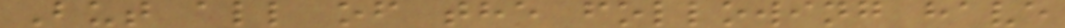But all of the following have
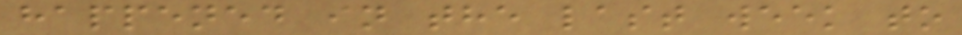happened in the last week to
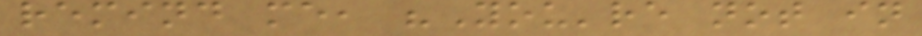remind me, "You're not in
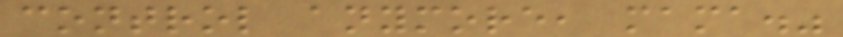control anymore, mama."
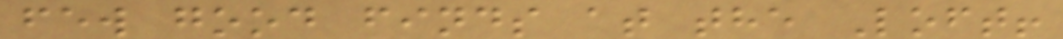few good finds at the Loft!
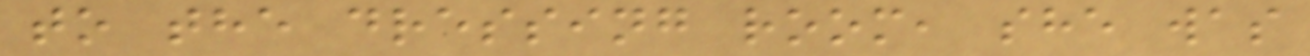to the dressing room, she was
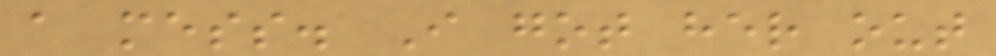a mess. I got her out
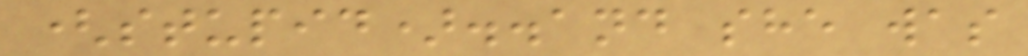(stupid)..and she was
